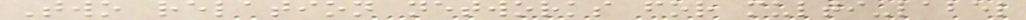Two relation networks for multi-label
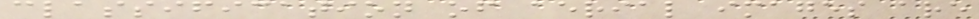classification of aerial images are
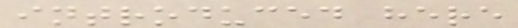introduced here
